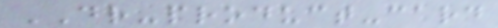DR-product-card
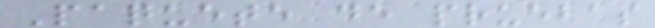Paquete de pruebas
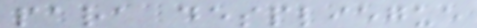para despliegue
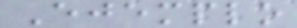Ejemplo
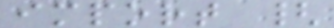import {
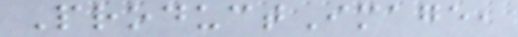ProductImage,
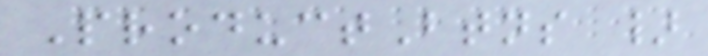ProductBtns }
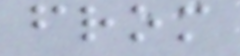from
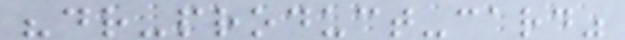"dr-product-card"
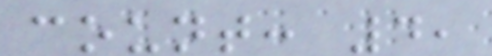count: 4,
